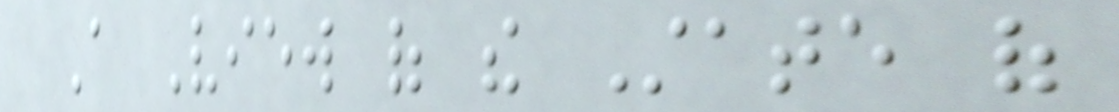A View of the State of
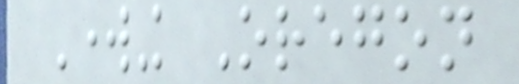Working Oregon
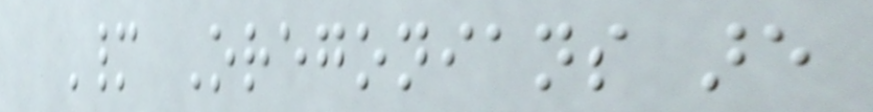Many Oregonians are
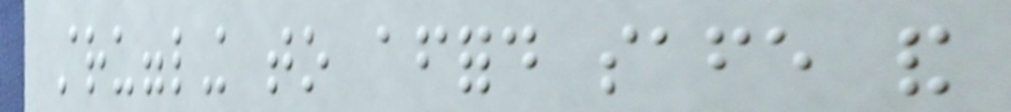struggling to afford safe and
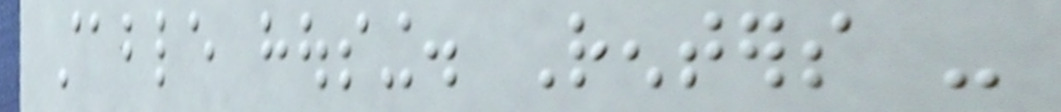stable housing. Renters -
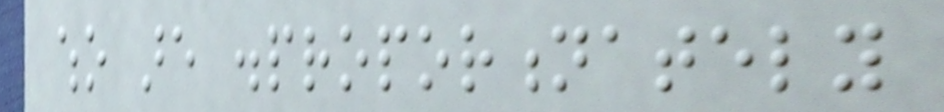who are disproportionately
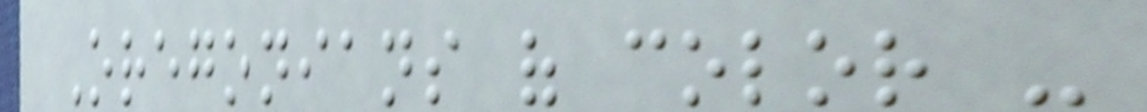Oregonians of color -
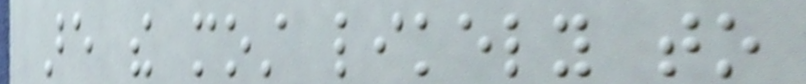are the most likely to
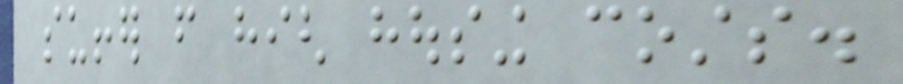suffer from high housing costs.
